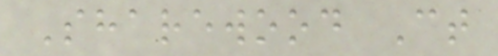Sharewood Ct
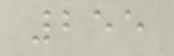255
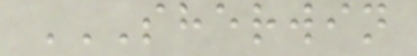SHERWIN
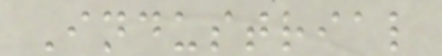Industrial
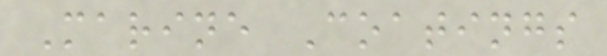Marine Coatings
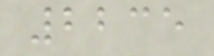2235
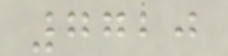7720
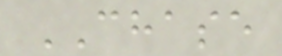CHASE
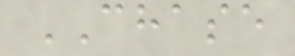CHASE
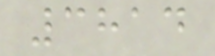3814
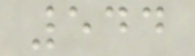544
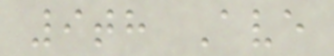9th Ave
